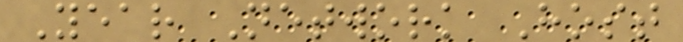Year Network Host
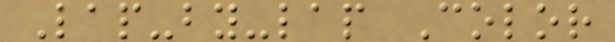Lap-by-lap Color
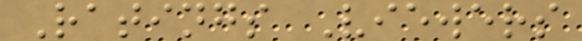Ratings Viewers
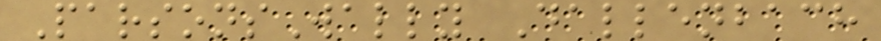ParsonsWally Dallenbach
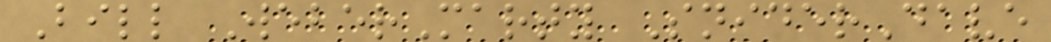Bill WeberMarty SniderDave
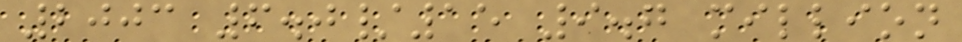2003 6.0/15 9.7 million
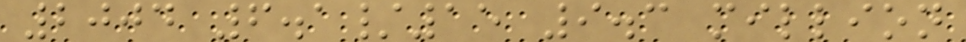2004 6.1/15 9.3 million
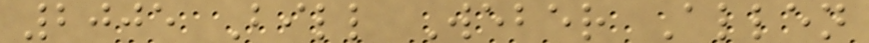2005 Bill Weber Allen
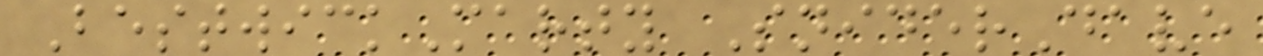BestwickMarty SniderDave
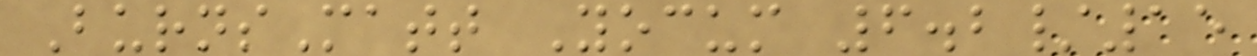BurnsMatt Yocum 6.2/15
